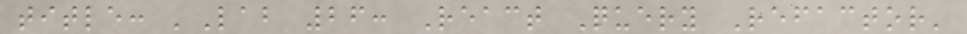title: 'Lab 26: React Query Refactor'
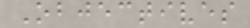Objectives
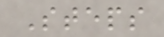Steps
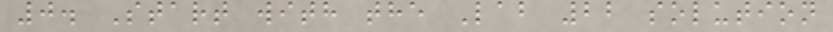0. Start with the Lab 22 solution
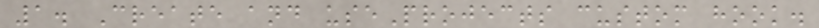1. Create and useProjects custom hook.
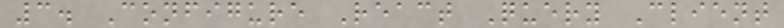3. Configure React Query Client
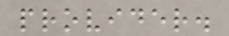provider.
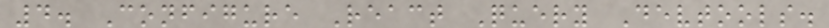4. Configure React Query Devtools.
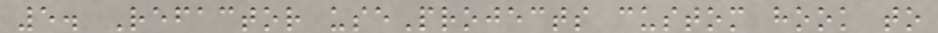5. Refactor useProjects custom hook to
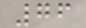76
